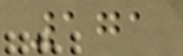171
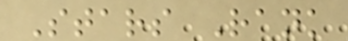Stars Rank
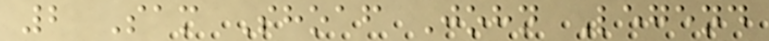2 Sam Shoaf John Legend
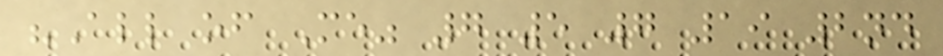"All of Me" 7 5 7 19 2nd
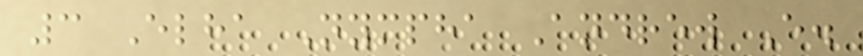3 Elha Nympha Andrew E.
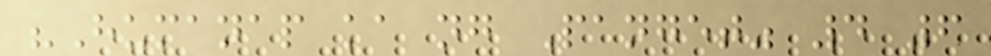"Humanap ka ng Panget" 4 6
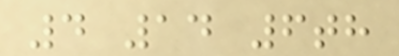4 14 6th
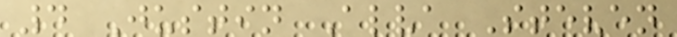4 Justin Alva Steven
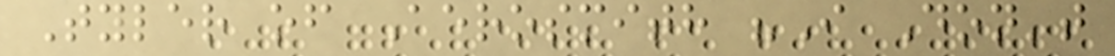Tyler of Aerosmith "I Don't
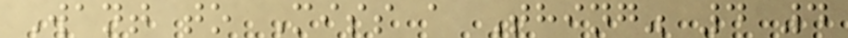Want to Miss a Thing" 4 4
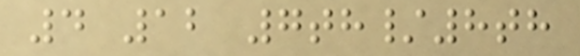4 12 7th/8th
